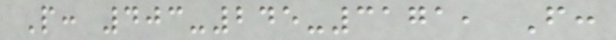P: 403-245-3171, F:
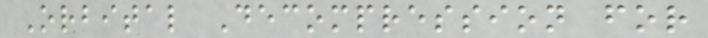Orbital Decompression for
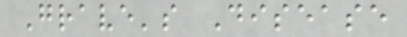Grave's Disease
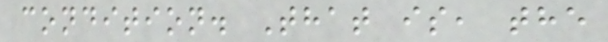condition. That is, the
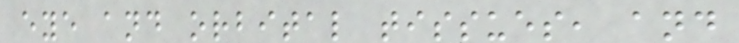eye and orbital tissues, and
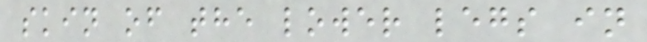skin of the lower legs in
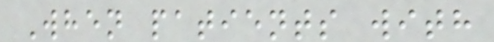When patients with
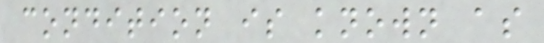condition is known as
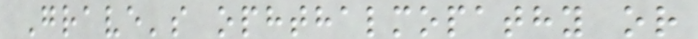Grave's ophthalmopathy or
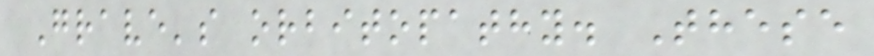Grave's orbitopathy. These
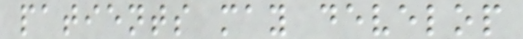patients may develop
